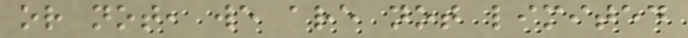or not, we are not limited
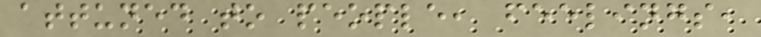attuned to people, feelings,
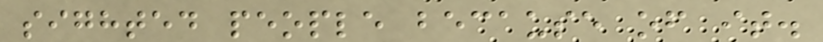sighted people because of it.
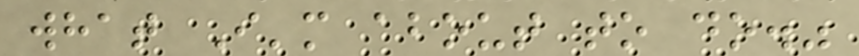what I'm about to do."
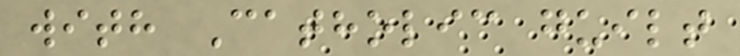with Catholic guilt
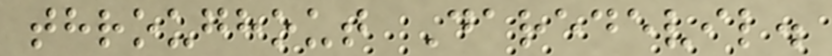throughout Daredevil.
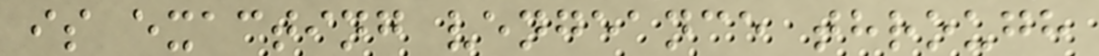is exacting vengeance through
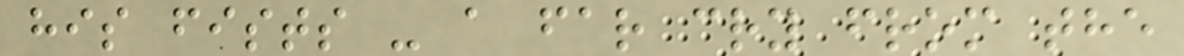his fists - a far cry from the
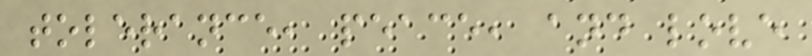tolerance, peace, and love
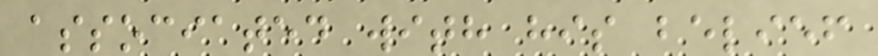associated with his belief
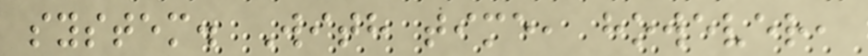system. With time, however,
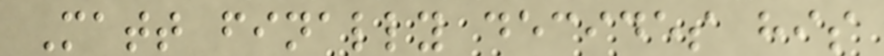Matt finally decides his
